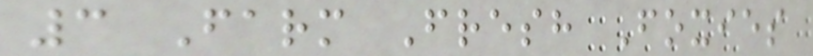3 Farm Fresh Foxies
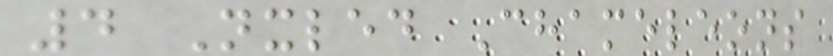4 Nxled Chameleons
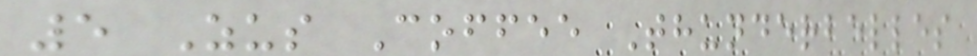5 Zus Coffee Thunderbelles
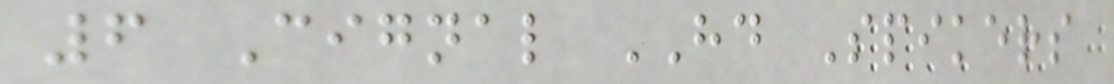6 Cignal HD Spikers
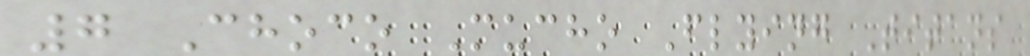7 Choco Mucho Flying Titans
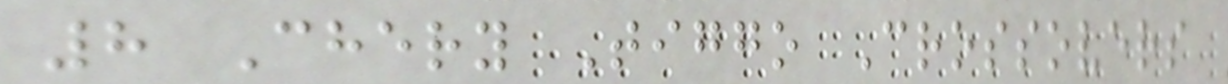8 Chery Tiggo Crossovers
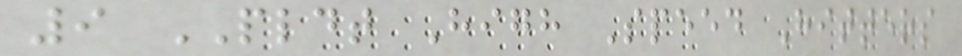9 PLDT High Speed Hitters
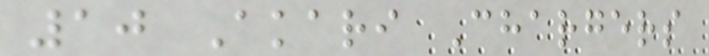10 Akari Chargers
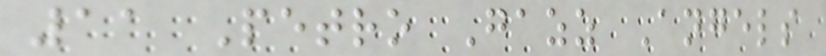11 Petro Gazz Angels
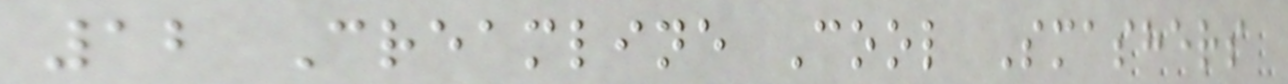12 Creamline Cool Smashers
